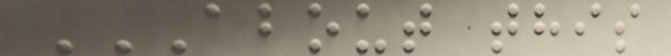ABOUT THIS
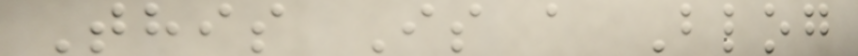This Is a Blog
